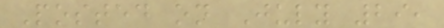Posted on July 29,
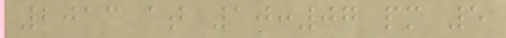2013 at 10:07 pm 5
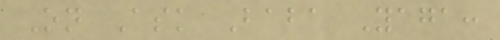On Ask Baba Yaga:
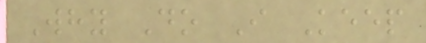Why Do I Keep
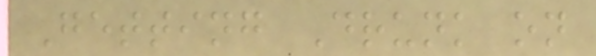Getting Drunk on
